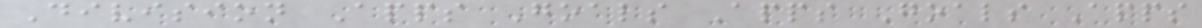Division Apps Goals Apps Goals Apps
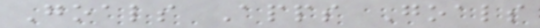Goals Apps Goals
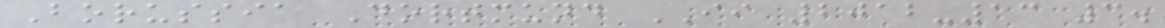Borussia Dortmund II 2012-13 3.
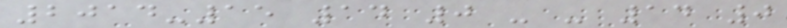2014-15 14 0 - - 14 0
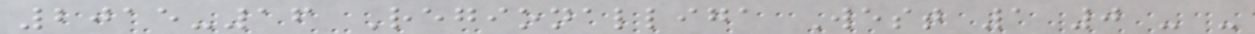2015-16 Regionalliga West 1 0 - -
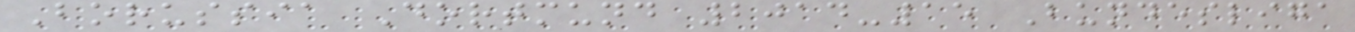Borussia Dortmund 2014-15 Bundesliga
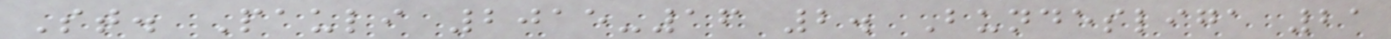St. Pauli 2015-16 2. Bundesliga 21
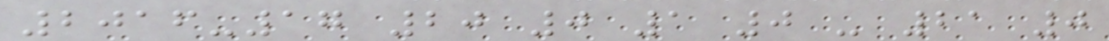2016-17 20 0 1 0 - 21 0
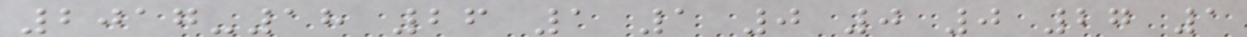2017-18 26 1 1 0 0 0 27 1
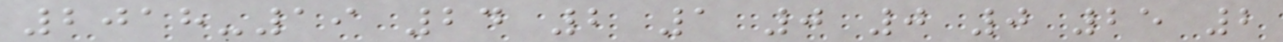2018-19 24 2 1 0 0 0 25 2
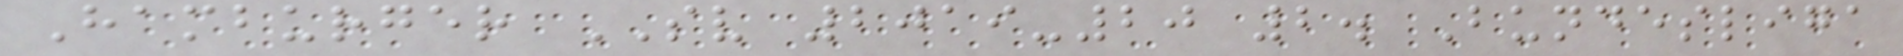Hamburger SV 2019-20 2. Bundesliga
